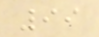99
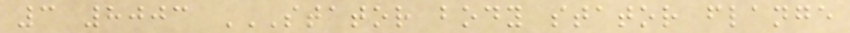3 8003 STATOR BODY STATOR FLANGE
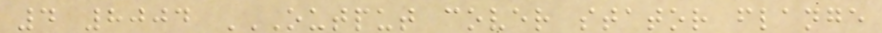4 8004 OUTPUT COVER STATOR FLANGE
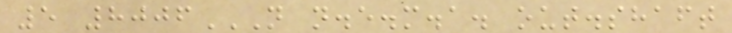5 8006N N.E.M.A. OUT.SHAFT
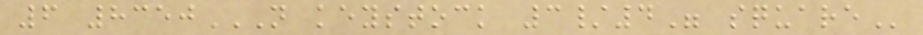6 8350N KEYSTOCK 3/4" SQUARE
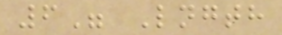6" Lngth
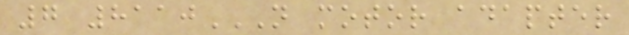7 8110N MOTOR ADAPTER
